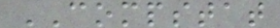COMPSTAT
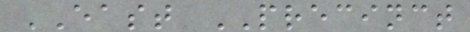EAST PRECINCT
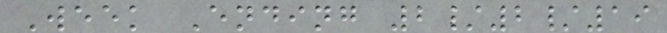Week Ending 2/2/19
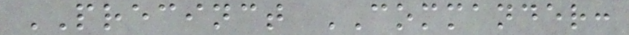PRECINCT COMMANDER:
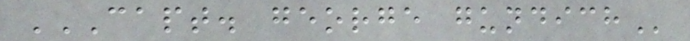CAPT. GEORGE GUNDICH
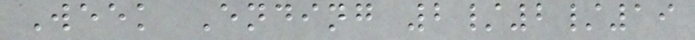Week Ending 2/2/19
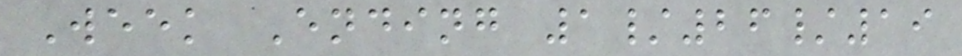Week Ending 1/26/19
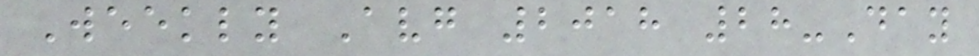Weekly Avg 2018 28-Day
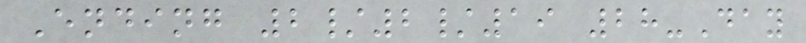Ending 2/2/19 28-Day
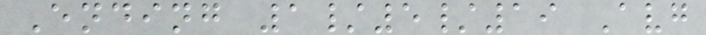Ending 1/5/19 Avg
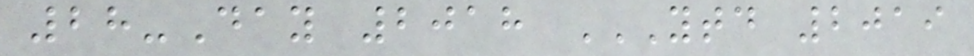28-Day 2018 YTD 2019
